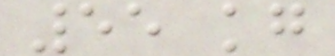55 kg
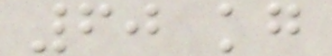60 kg
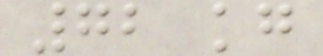72 kg
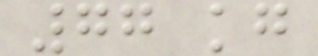77 kg
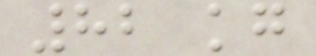82 kg
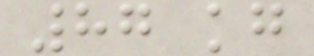87 kg
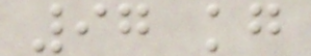97 kg
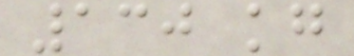130 kg
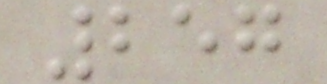257
